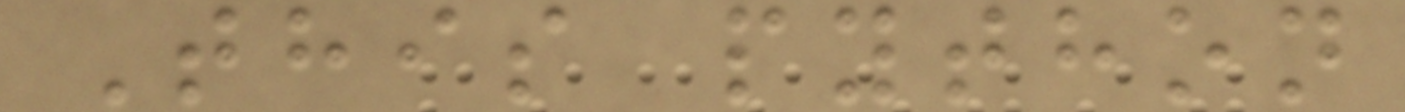This python
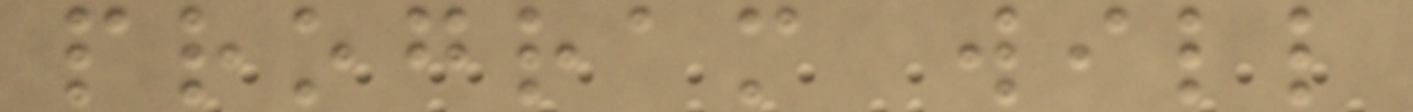program will
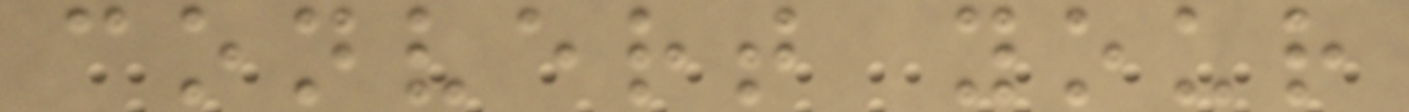convert your
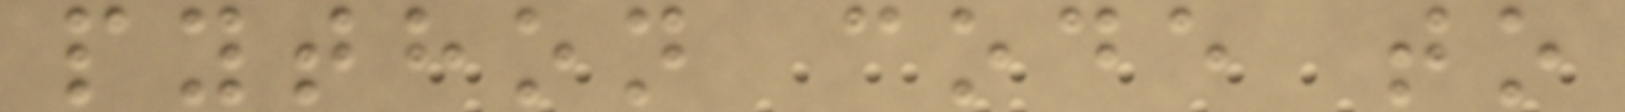python code to
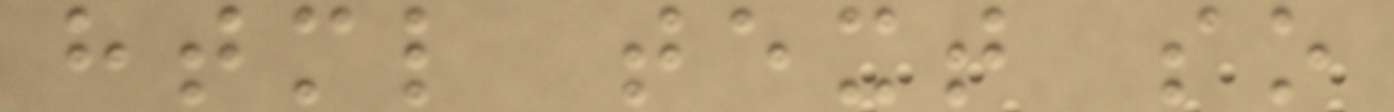html text so
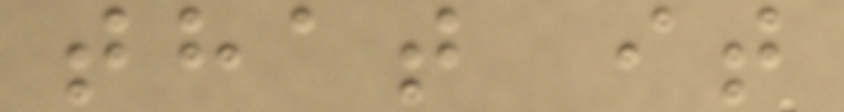that it
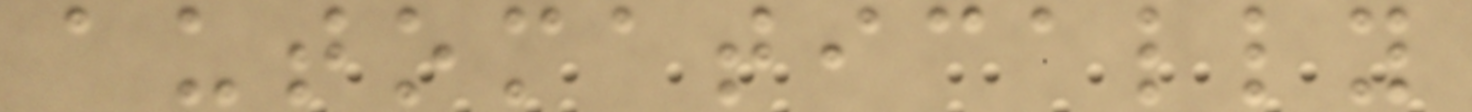automatically
